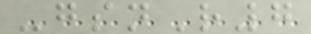-gsnR7
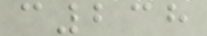c238
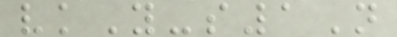vkY-s1N
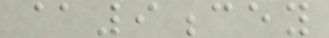@9cey
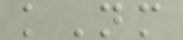kNm
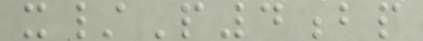x/P4bp
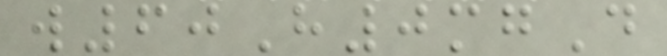w60H0mgD
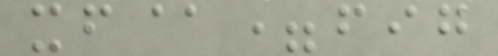xf@=fig
